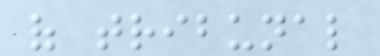of tribunal
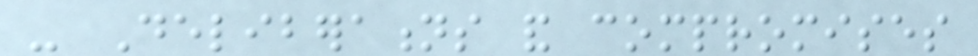- Deliberations and compromises
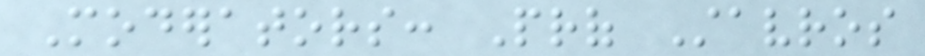Moderators: Prof Stavros
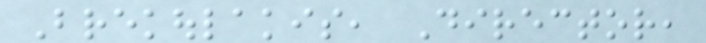Brekoulakis, Director,
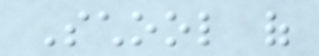School of
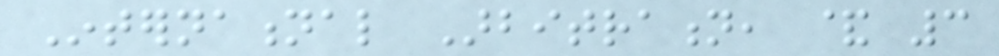International Arbitration, & 3
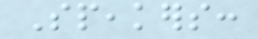Speakers:
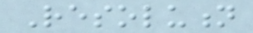Resolution
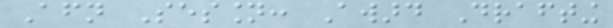Afternoon Session: Award Drafting
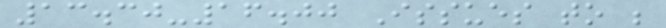13.30-16.00 Issues to be
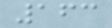163
